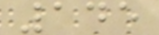145
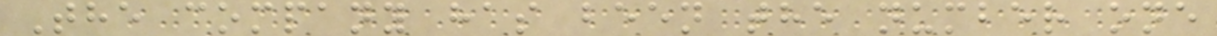The company has been the number one
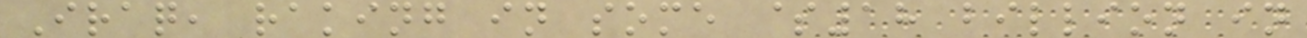Iraq, raking in some $18 billion in
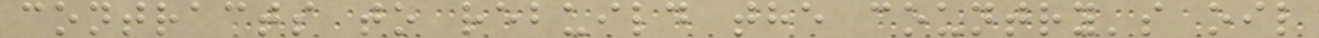contracts to rebuild the country's oil
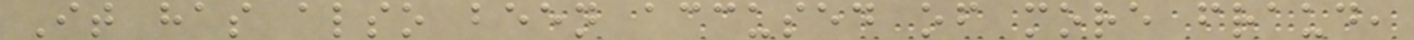It has also been accused of more fraud,
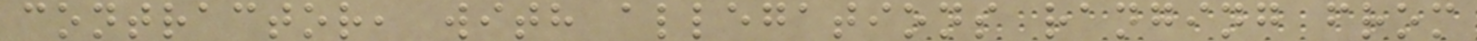contractor, with allegations ranging from
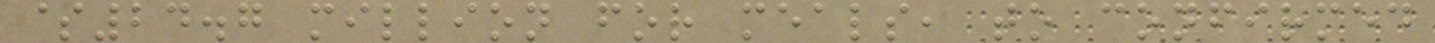$24.7 million for meals, to confirmed
